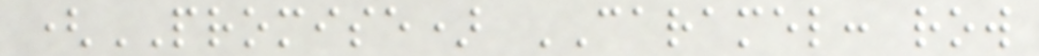(PROMISE) CARAMEL: row
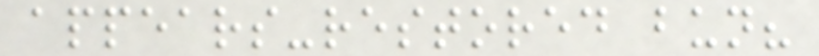appears-restored bun?
